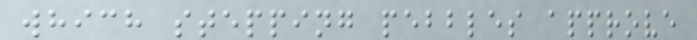which stepping pebbles approve
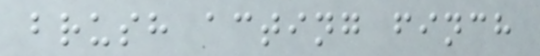brush acting finch
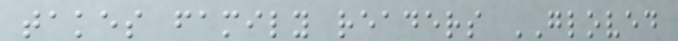takes family readers GLOVED
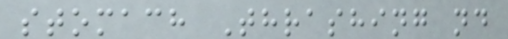stomach Thrashing nd
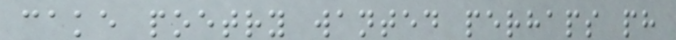cake poetry wanted perhaps ph
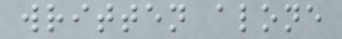written alone
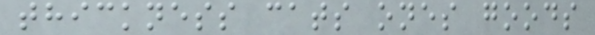thickness cats ones goods
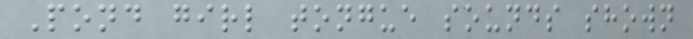Pond girl tongue sounds shown
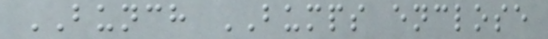BUNCH BUMPS enclose
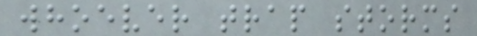whoever trap storms
